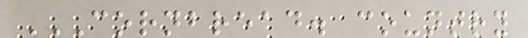CORNBREAD. COUNTRY
